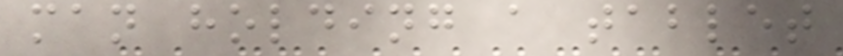man holding a tablet
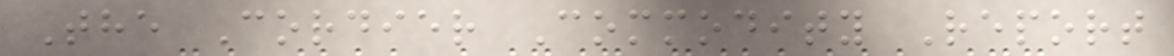The Cordier Commodity Report
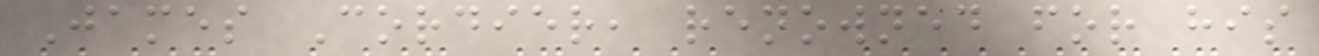James Cordier, renowned for his
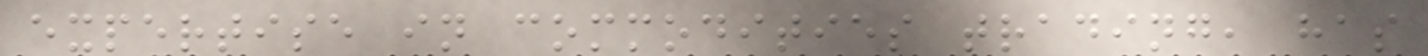expertise in commodities trading, has
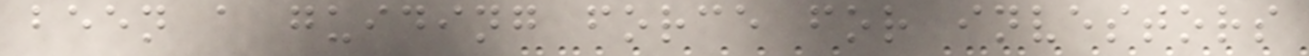been a guiding force for investors
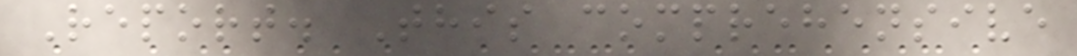Report. This comprehensive
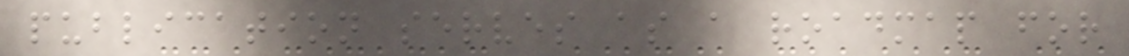publication serves as a roadmap for
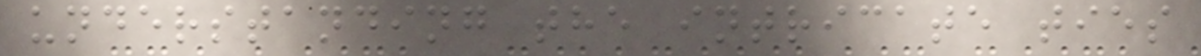understanding the intricate ties
